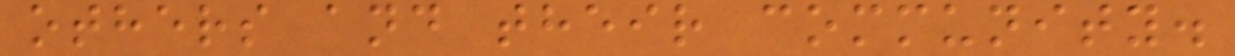others and their community.
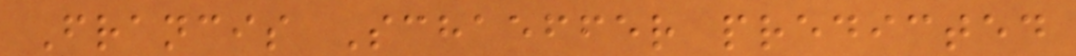Francis Schaeffer predicted
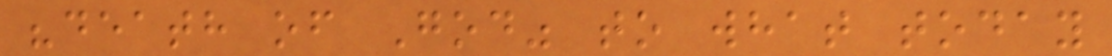"death of God" to what today
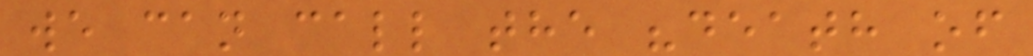we can call the "death of
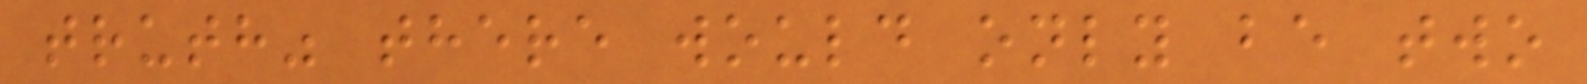truth" there would only be two
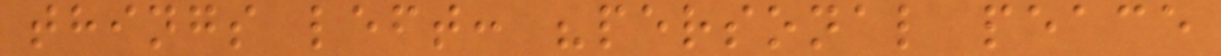things left: "personal peace
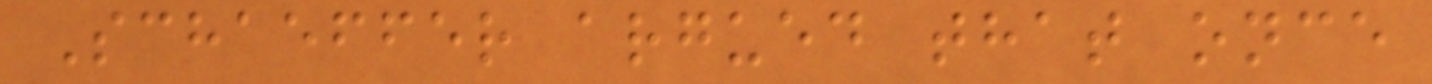Schaeffer argued that once
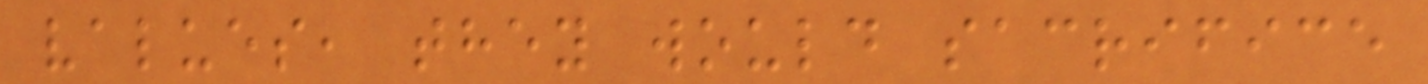values, they would sacrifice
